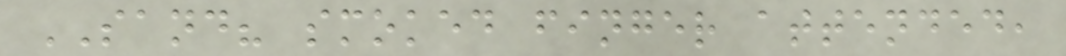SAND? smoked finger attended,
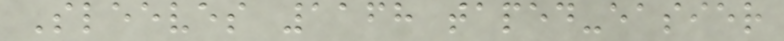Sleeves 1168 taped-easier
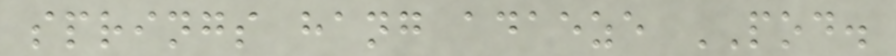springs hang adaeze POD.
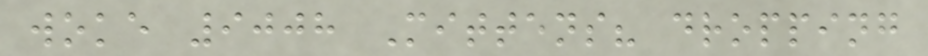woke 9008 Mittens? dropping
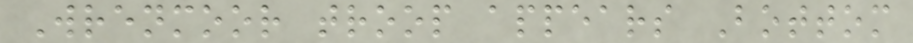Wrenmoor troop appears Bottom
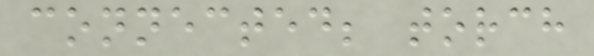connected; torch
